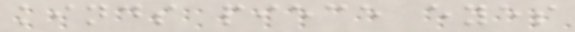kinds piece eyes
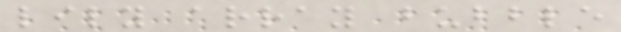lily array bubble
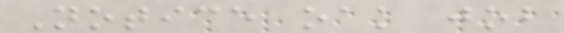Notice oak job
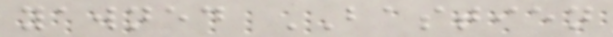yawned BASTIEN
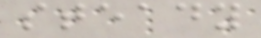steady
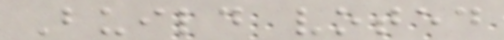Build voted
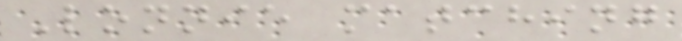Lonnie matching
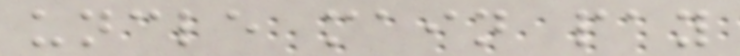uncle main pay
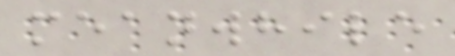meanwhile
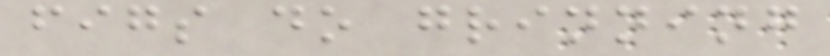figs do grinning
